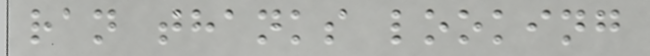ran thanks looking
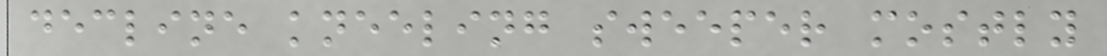decline kneeling sweeper mostly
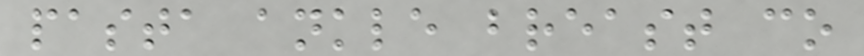pasta ankle breast co
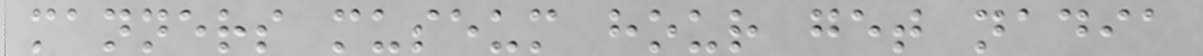manners museum hour get nadia
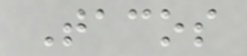Tacos
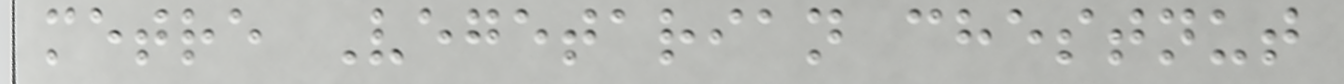metre Vegetarian chestnut
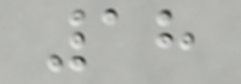18
